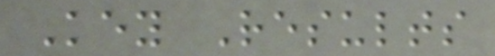Key Results
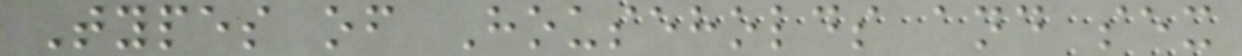Types of Households and sex
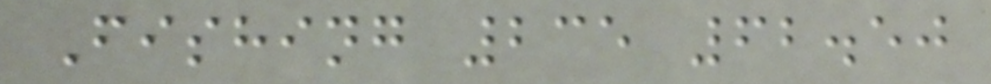Fishing 235 62.50
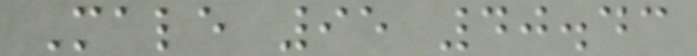Male 95 40.43
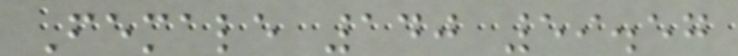Female 140 59.57
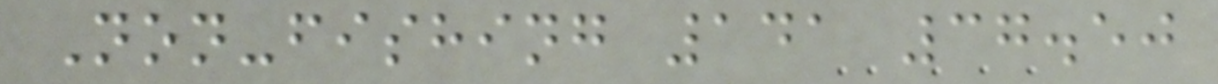Non-fishing 141 37.50
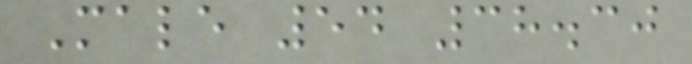Male 54 38.30
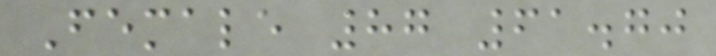Female 87 61.70
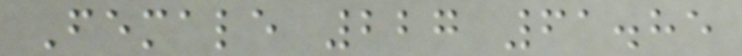Female 227 61.85
